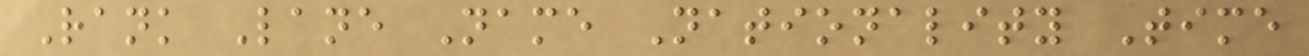Rank Lane Name Nationality Time
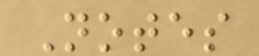Notes
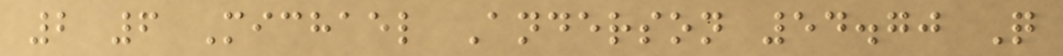2 6 Michael Anderson 54.70 Q
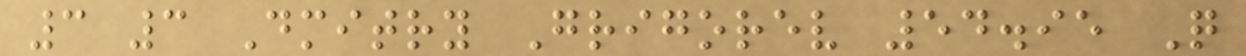3 3 Dmitry Grigorev 54.95 Q
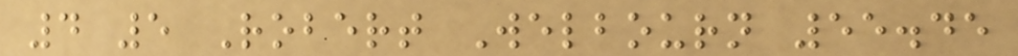4 5 Robert Welbourn 55.45
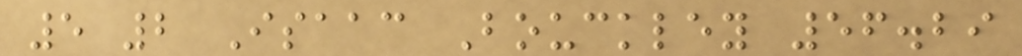5 2 Isaac Bouckley 56.29
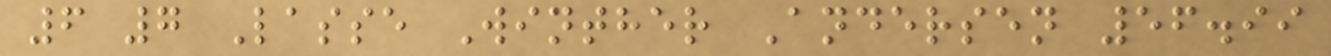6 7 Lasse Winther Andersen 56.99
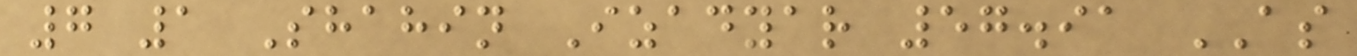7 1 Shahin Izadyar 57.91 AS
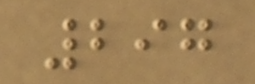297
